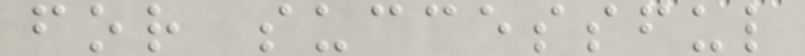for successful
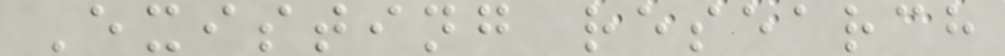Existing research
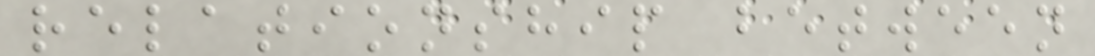relationship between
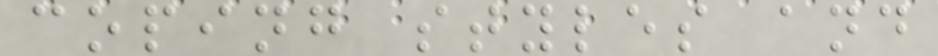coping styles and
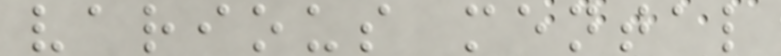various mental
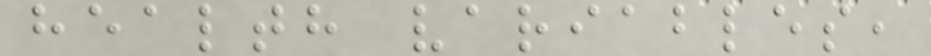health variables,
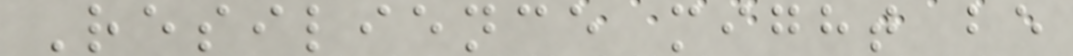Resilience might be
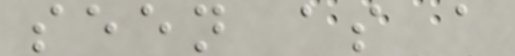seen as a
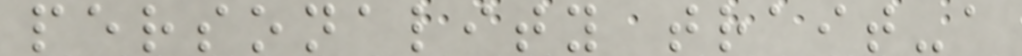personality trait-a
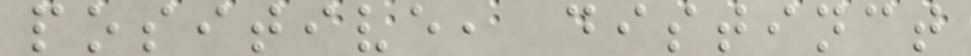positive, distinct
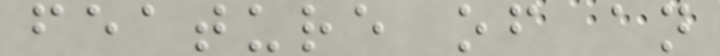feature of an
